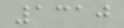1310
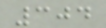304
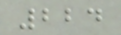224
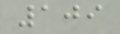109
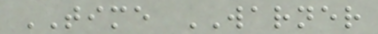TIME WARNER
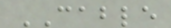CABLE
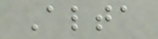Alta
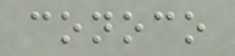conoco
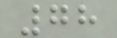78
